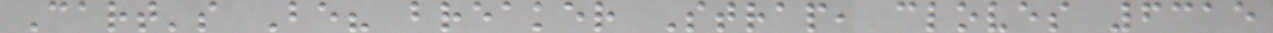Cart's Be? breaker Strap, cloves 6315
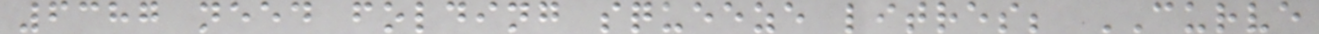6387 need folding squeeze litres; CURVE
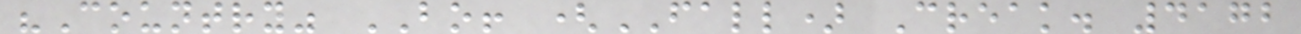"Country" BO! (FALL) Creak. 4172
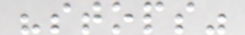"stops"
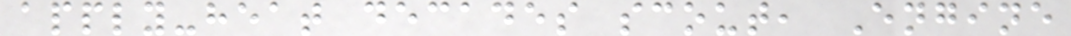apply-heat decades scout, Engine
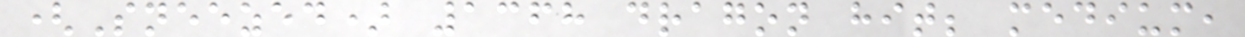(Sneezed) 1368 dragon hit; medium,
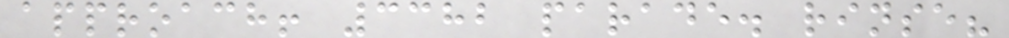approach! 3382 parade. rinse?
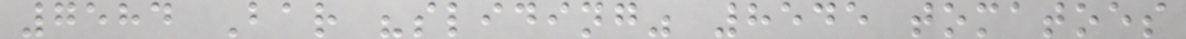7584 Bar "sliding" 8545 tomatoes
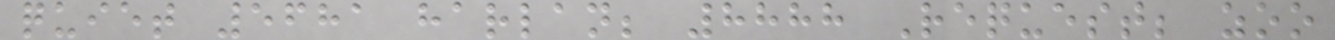quiet 5681 harlan; 8888 Request; zoo
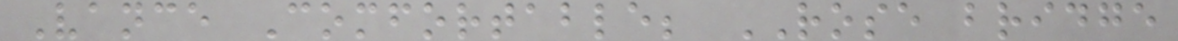Vance Comfortable; ROSE bridge
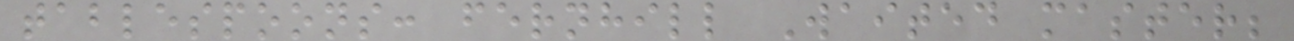tablespoons: fernhill Waited master;
